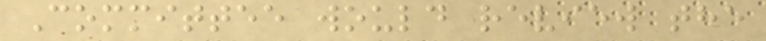Committee would review the
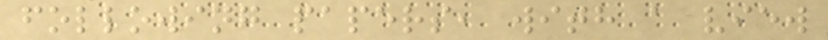following papers, with a view
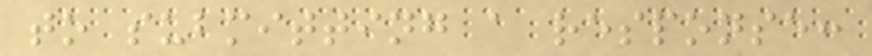to submitting a response:
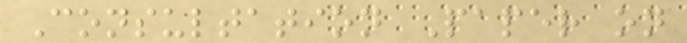Consultation Paper on
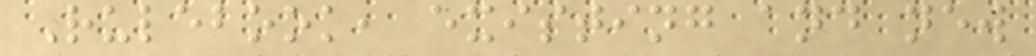Rulebook, existing and new
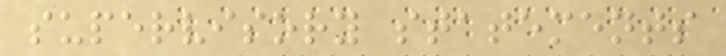supervisory statements
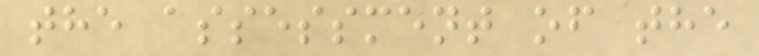the assessment of the
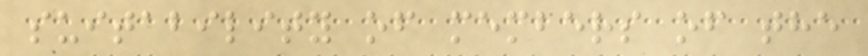suitability of members of the
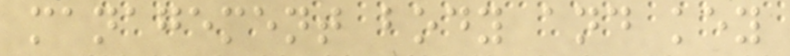management body and key
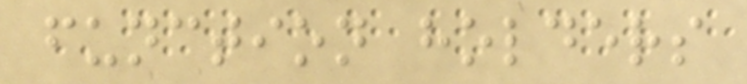function holders
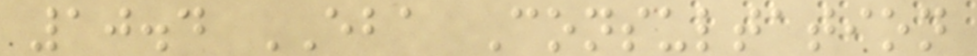10.4 EBA Consultation
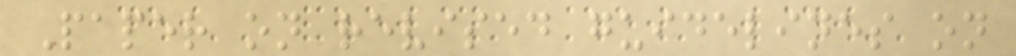Paper on revised guidelines on
